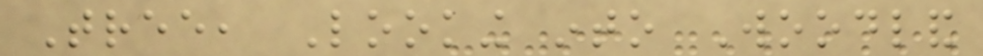Tree, Looking into Woodland
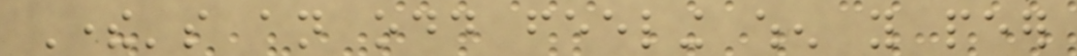There's an odd feeling when you peer
